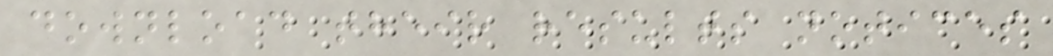download their results notices
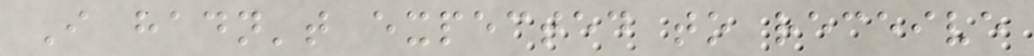I hadn't expected to receive
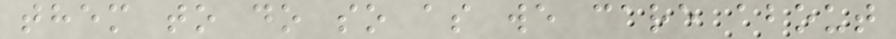them to do so as we care about
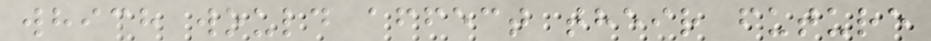which would affect their future
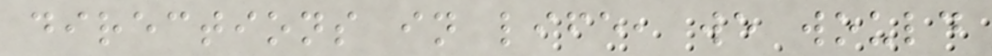directions in life, we would
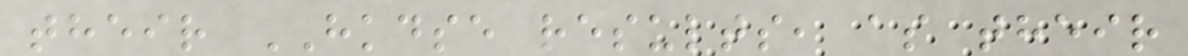their HKDSE results, as their
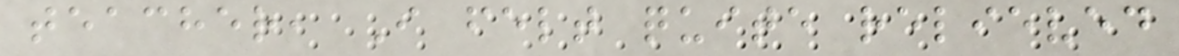teacher, I felt quite relieved
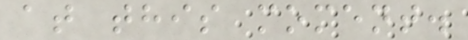at this moment.
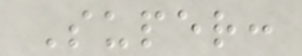Super:
